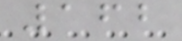162
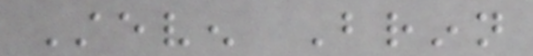Steven Brinn
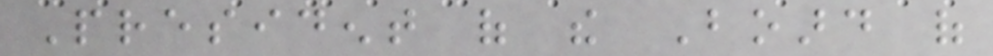President of the Board of
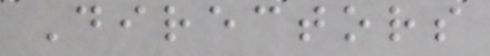Directors
